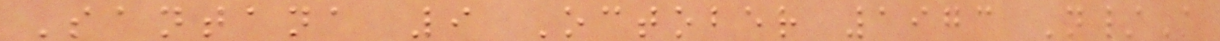Santana 9 October 1973 N/A
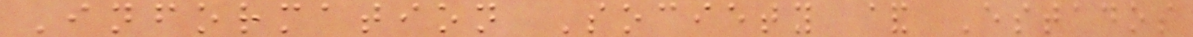Information Society & Estados
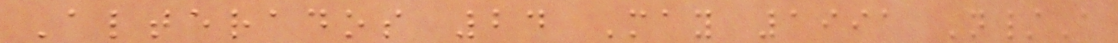Alterados 24 May 1991 N/A
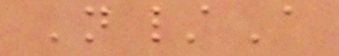N/A
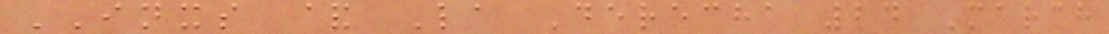INXS & La Derecha 24 March
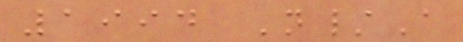1994 N/A
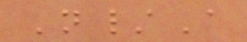N/A
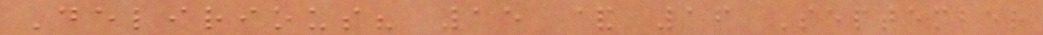Delirious? 15 & 16 September
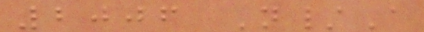2006 N/A
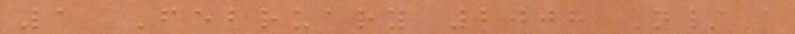1 February 2008 N/A
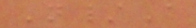N/A
